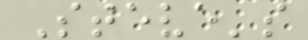Steve's
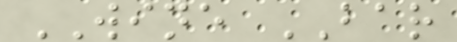WINE BAR
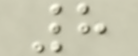8
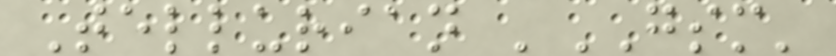Tellurian 'GSM'
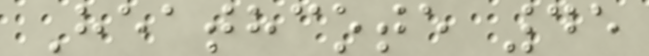Heathcote 45
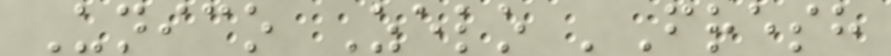Unico Zelo 'Fresh
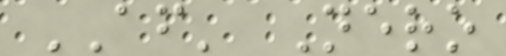AF' Nero
